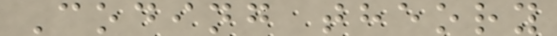Coding theory
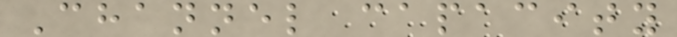Channel capacity
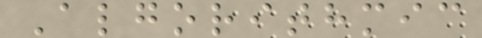Algorithmic
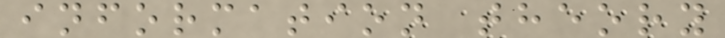information theory
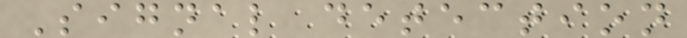Signal detection
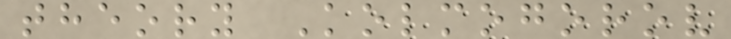theory Kolmogorov
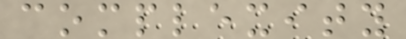complexity
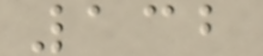132
